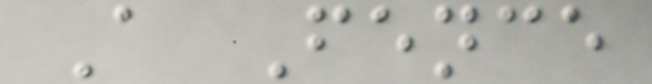A Fence
